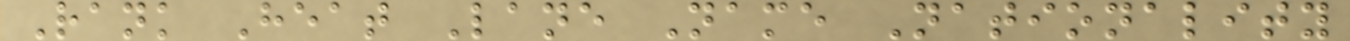Rank Heat Lane Name Nationality
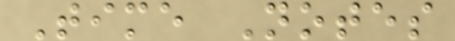Time Notes
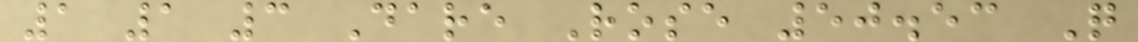1 1 3 Dare Rose 50.53 Q
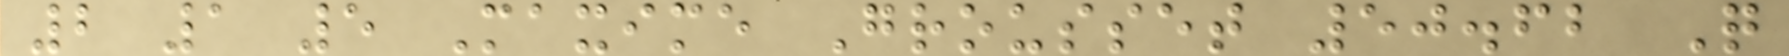2 1 5 Maxime Grousset 50.62 Q
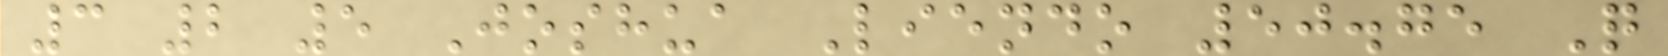3 2 5 Joshua Liendo 50.75 Q
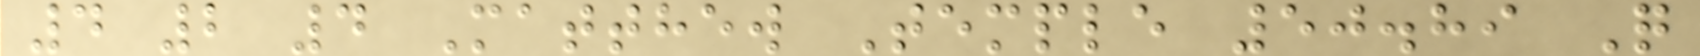4 2 4 Matthew Temple 50.89 Q
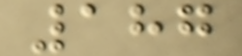187
